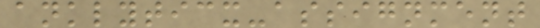anklyticx-assignment
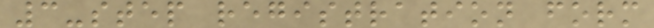3-step registration form
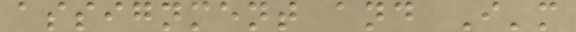assignment and I'm
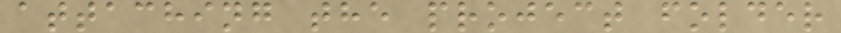attaching the project folder
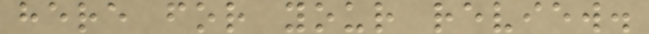here for your review.
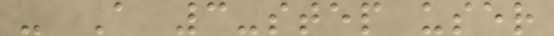- A 3-step user
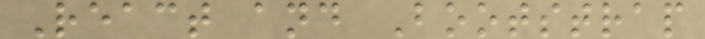React and Bootstrap
